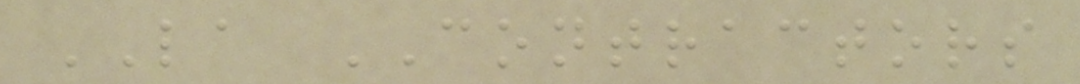LA CONTRACTORS
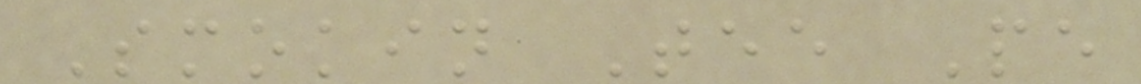Smokin Tee Pe
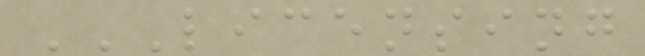LICENSING
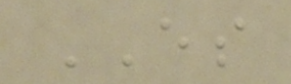ES
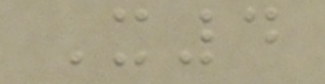X4
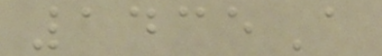1435A
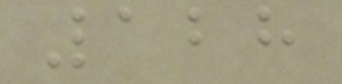128
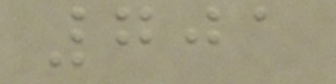701
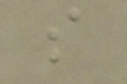s
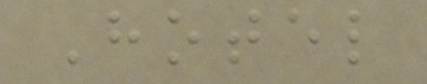Hotel
